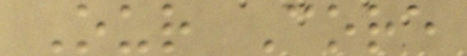Our Core
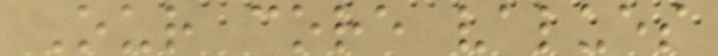Our core values
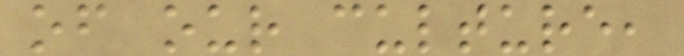of our culture,
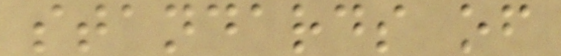standards of
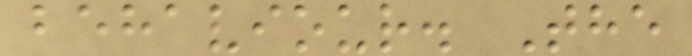behaviour. The
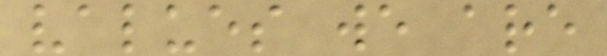values we are
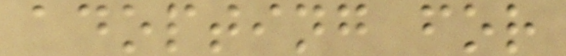adopting for
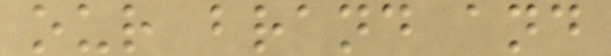our brand and
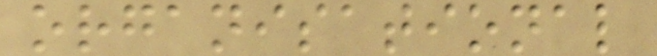organisational
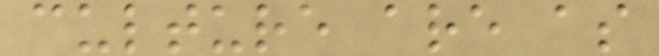culture are as
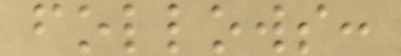follows:
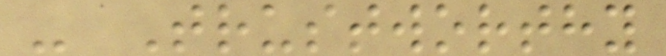- Trustworthy
